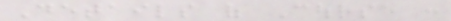Details of Course :
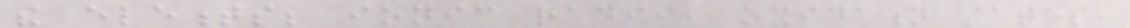the elements; ionic radii, oxidation states,
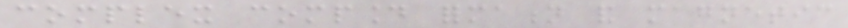complex compound formation and magnetic
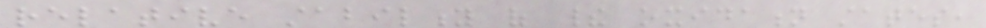relative stability of their oxidation states,
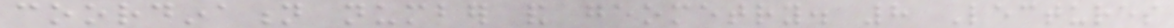coordination number and geometry. 8 Lectures
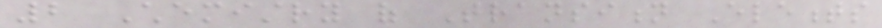2 Chemistry of Transition Elements
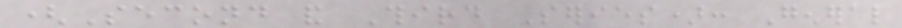(Second and Third Series): General
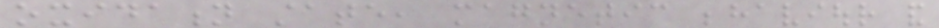oxidation state, magnetic behaviour and
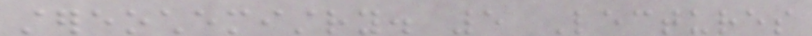stereochemistry. 5 Lectures
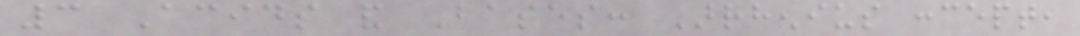3 Acids and Bases: Arrhenius concept,
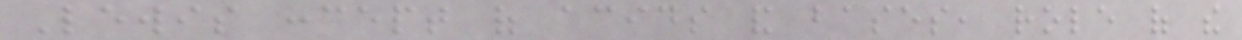Lewis concept of acids and bases, role of the
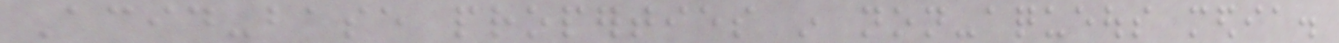Acid-base properties in non-aqueous media.
